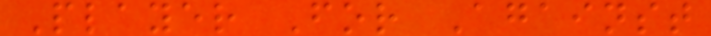Player For Against
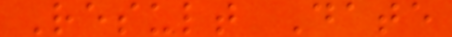Result Date
